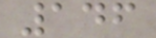146
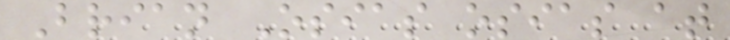Brian Osias osias at
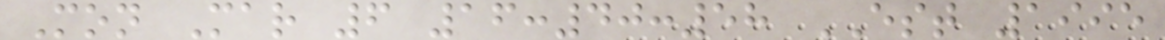Mon Mar 6 16:40:58 EST 1995
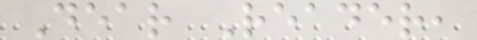Dear Reader,
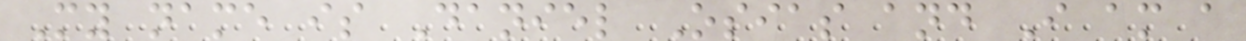My name is Daniel Osias and I am a
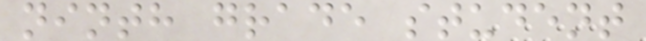ninth grade student
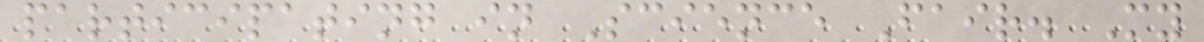participating in Science Fair. My
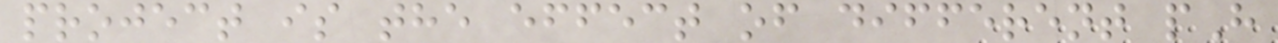project is the effect of different pH
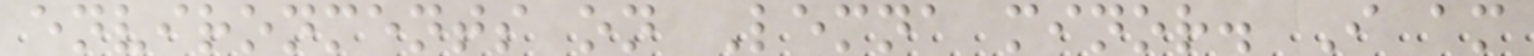environments on Lemna minor. I am
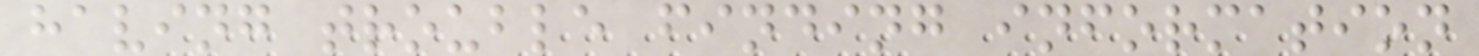having trouble finding information
